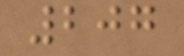207
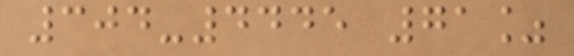304-4445 71%
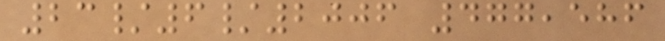23/6/2006 477,586
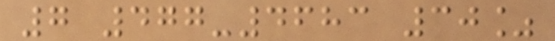7 477-4683 30%
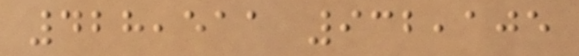428,511 932,105
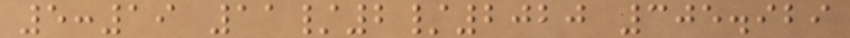5:19 11/2/2020 305.929
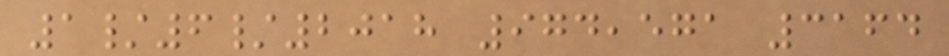1/6/2018 974,571 3164
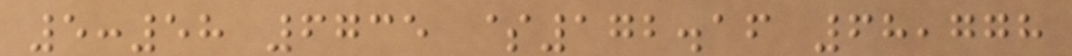5:58 6735 $172.16 68,778
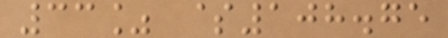33% $108.75
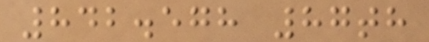842.578 87th
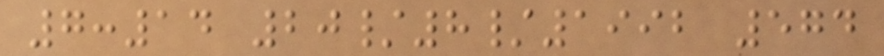7:14 20/8/1992 574
